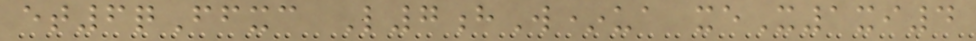et6qFfxc L7hW*ua xeX1xi4
